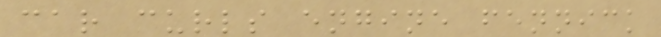car curls engine fennick
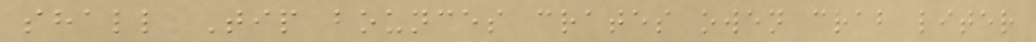shall Tip bounces crates owen crab liter
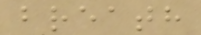breath
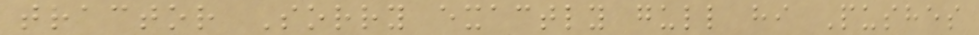tractor Sorry exactly gull hi Pushes
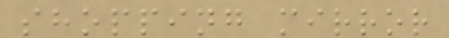shopping mirror
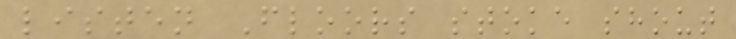listen Floors stoke shout
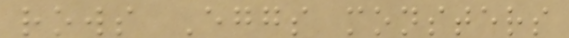rows Eggs monsters
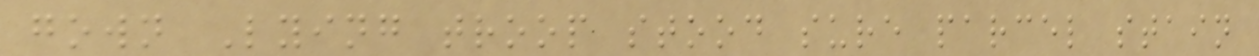gown Lying troop stood sure parcel stain
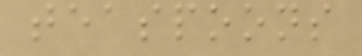teaspoons
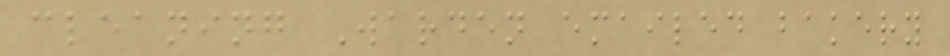cleaning Warden emailed bakery
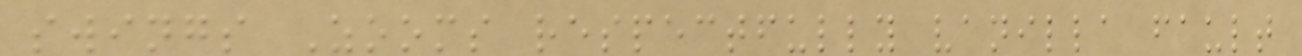swings Zooms respectfully vanilla fault
